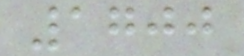1700
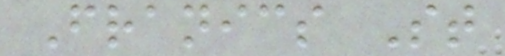Franics St
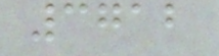3712
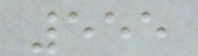555
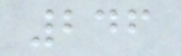246
